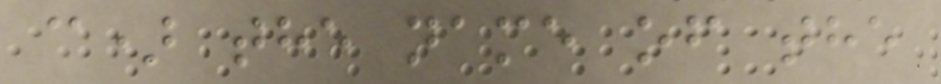c) the name of the
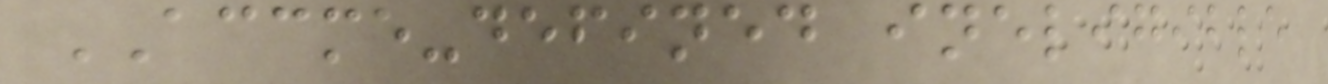ACCME-defined ineligible
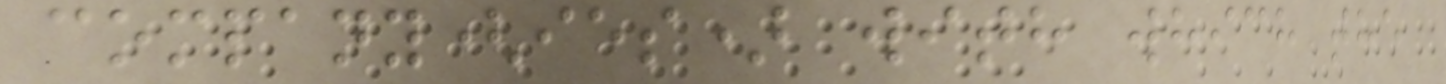company(ies) with which the
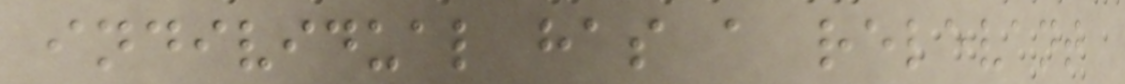individual has a relevant
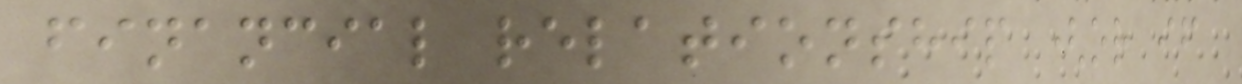financial relationship (or if
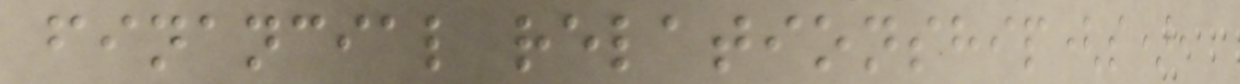financial relationship(s),
